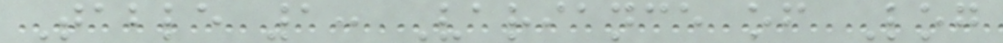Table 1: Variance of Log
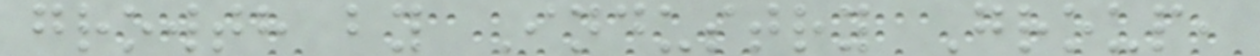growth by Industry Group,
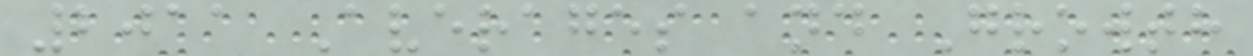2011 Averages and Growth
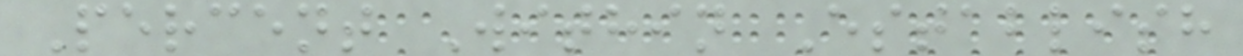Percent Within Establish
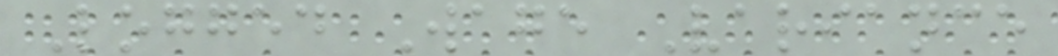Logged Wage Variance
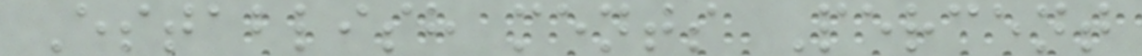Establish ments Percent
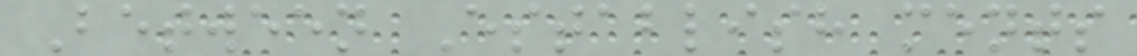Between Establish ments
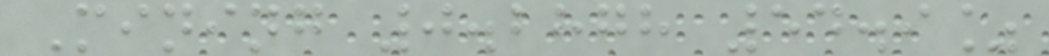Mining 0.2878 54.9%
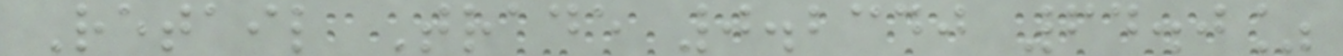Retail Trade 0.2340 64.0%
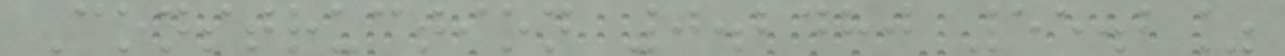Construction 0.2480 55.2%
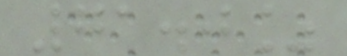71.0%
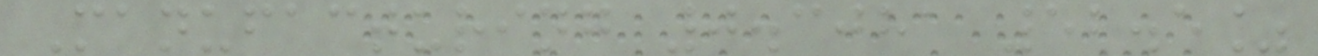Manufacturing 0.3081 52.5%
